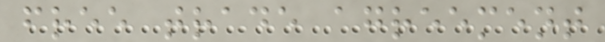free trade agreement
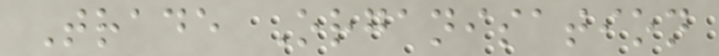Trade Organisation
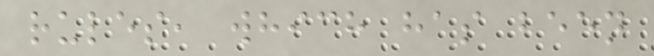rules, which has been
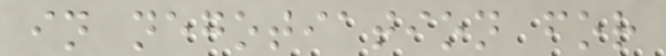in negotiation for
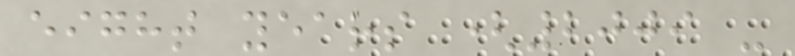eight years (2009 -
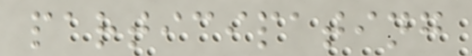participating
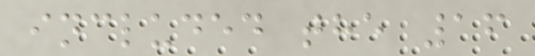included the 16
